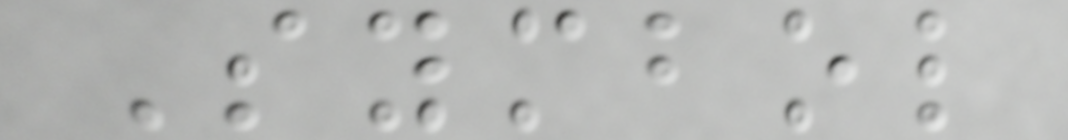Symbol
